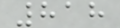818
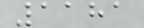1181
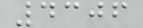4306
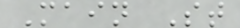Main St
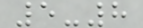5-8
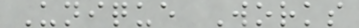Unique Works
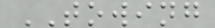TOWING
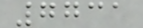7731
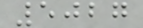5027
